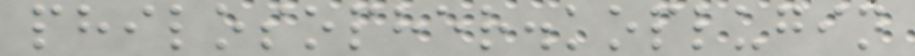philosopher.koplugin
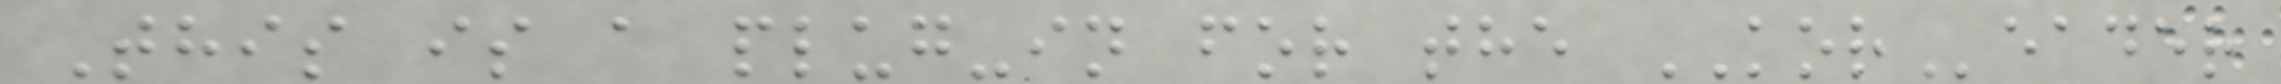This is a plug-in for the KOReader
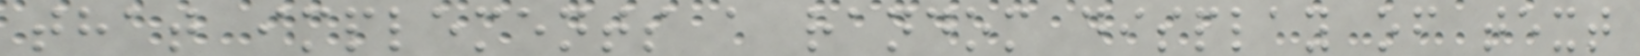that implements a random display of text
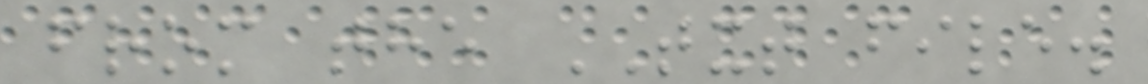from the TXT file.
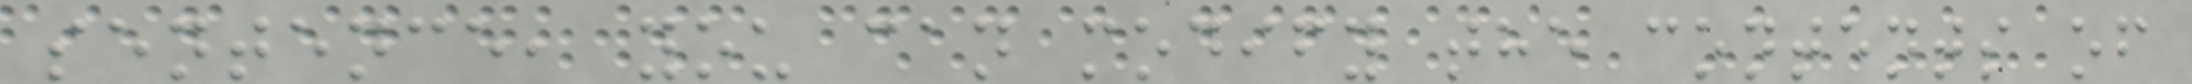sentence, you can modify the contents of
